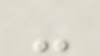-
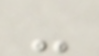-
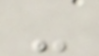-
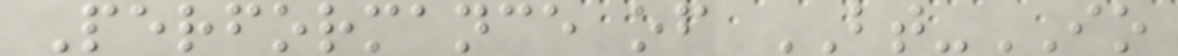Performance of BT-IO
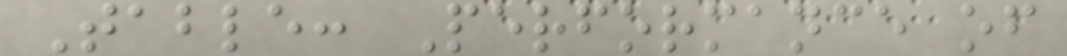Table: Performance of
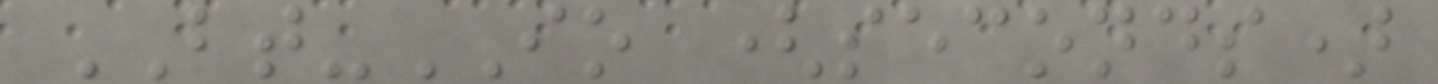BT-IO (seconds)
